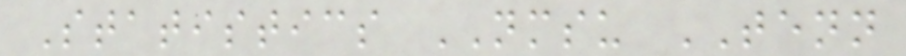Statistics NMSU TENN
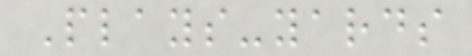Plays-yards
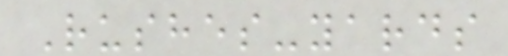Rushes-yards
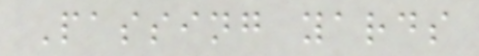Passing yards
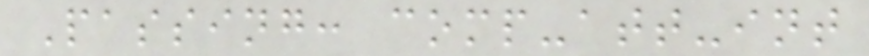Passing: comp-att-int
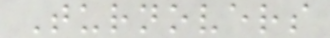Turnovers
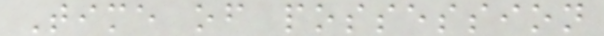Time of possession
